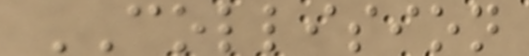COLLISION
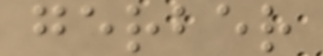gerber
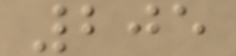205
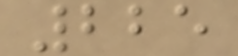225
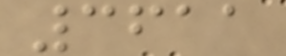3611
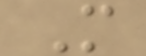M
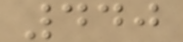440
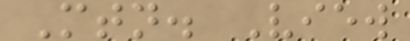Mtn. View
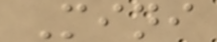Mini
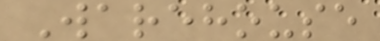Warehouse
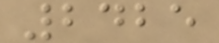2425
